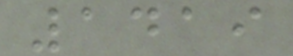1419
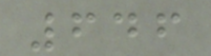646
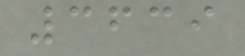3639
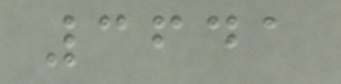3641
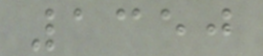1350
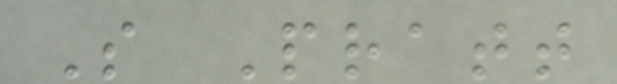S Pratt
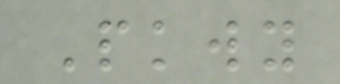Pkwy
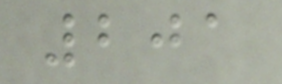201
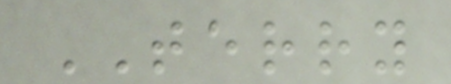TERRY
